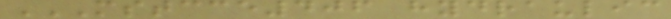MSTCCE406 HYDRAULIC
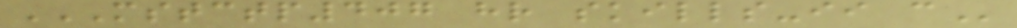MSTCTP407 HR SKILLS-II C
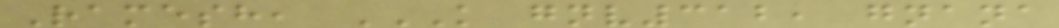Ramesh, K GNV312, GNANA
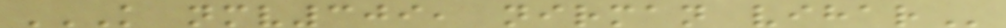K NMV309, NIRMAN VIHAR
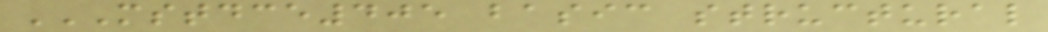MSTDCE405 BASIC STRUCTURAL
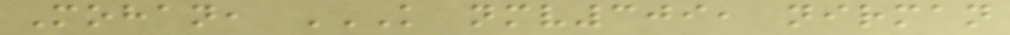Mohan, K NMV309, NIRMAN
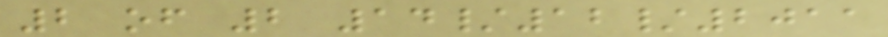2 of 2 14/12/2011
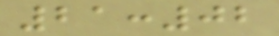21:02
